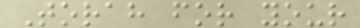Torah for your
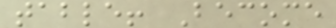table! Become
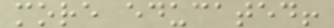more educated!
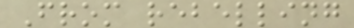From rebelling
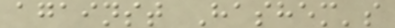against Hashem's
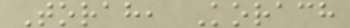Torah, Korach
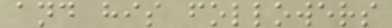and his followers
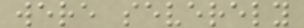were severely
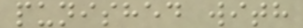punished with
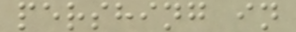pershing in
